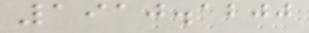1910.1200
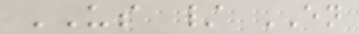US / EN
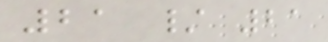21 / 21
